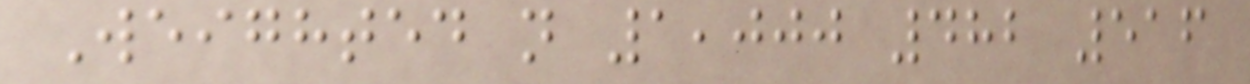Weighted n 1,000 482 516
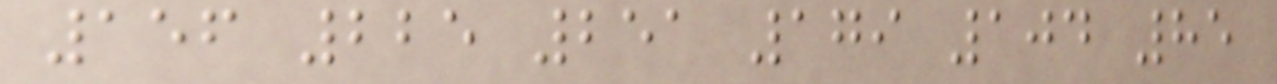156 225 251 179 104 85
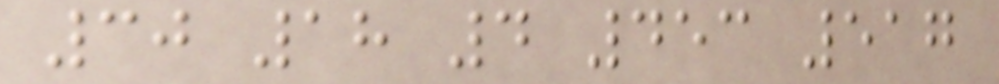30 18 4 453 517
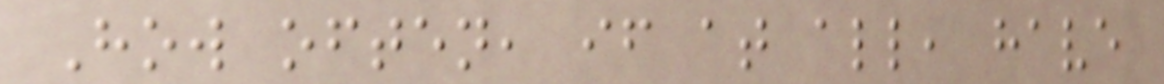How often, if at all, have
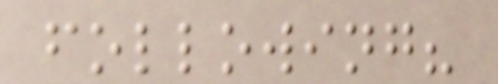following?
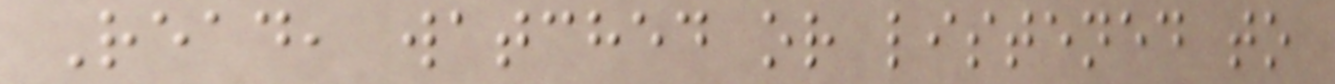Read, watched or listened to
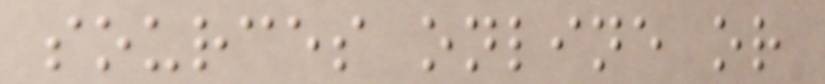sources online or
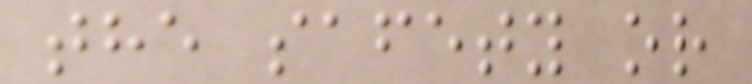the safety or
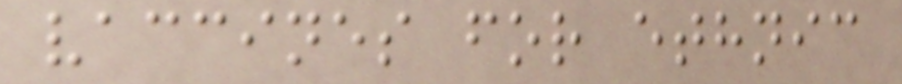vaccines for ethnic
